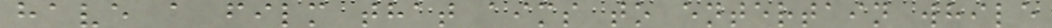have a film that aims to entertain while
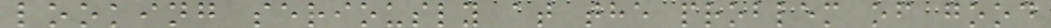looking seriously at the problem of good
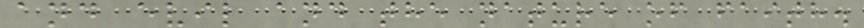and evil and the nature of faith.
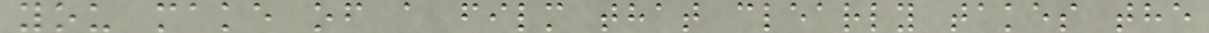you make of a film that clearly takes the
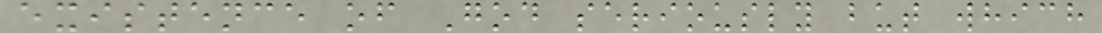existence of God seriously but which
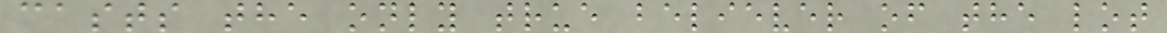casts the only true believer of the lot
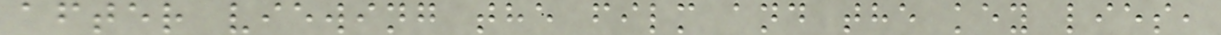after viewing the film and the key lies,
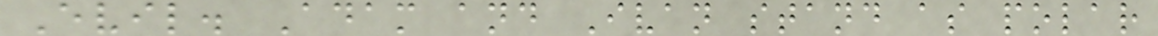Evil. Adam and Ivan stand as polar
